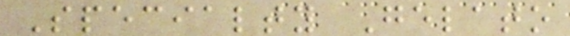Specialty Gelato
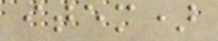item)
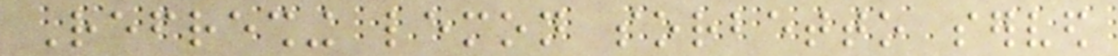Refreshing lemon sorbetto served
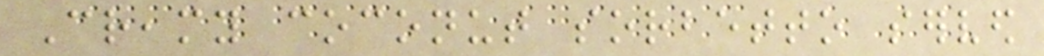Creamy coconut sorbetto served
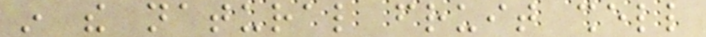in the natural fruit shell
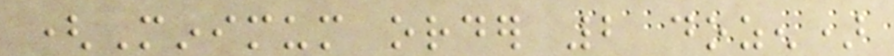(Minimum order 2 dozen)
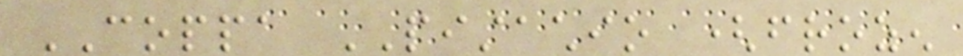COPPA PISTACHIO (frozen
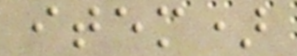item)
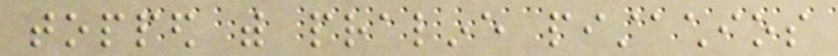topped with praline pistachios
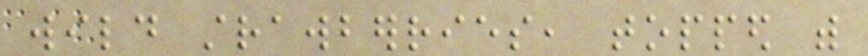wild strawberries, topped with
